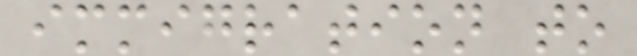immigration to
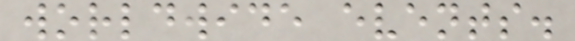worldwide events.
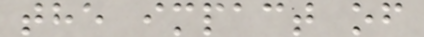the impact of
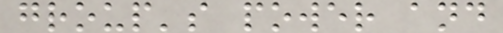group's power and
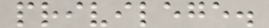privilege.
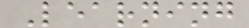Learning
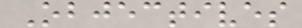Objectives
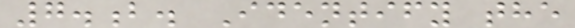7.b. Identify the
